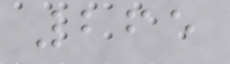265
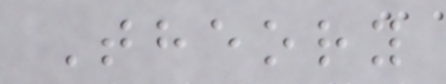Theory
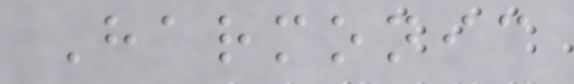Harmonic
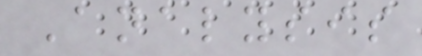Analysis
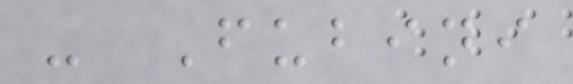- Fubini
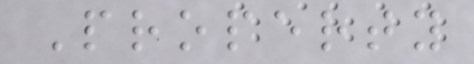Property
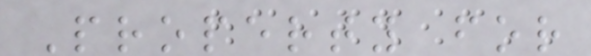Property for
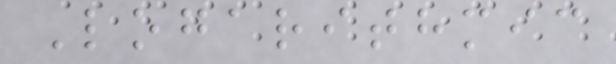Logarithmic
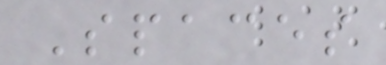Spaces
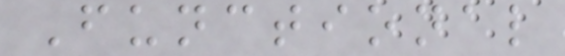Functional
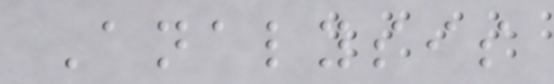Analysis
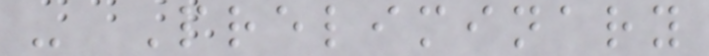- Preliminary
